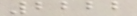2222
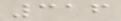316
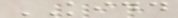KIDD
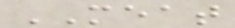MEAT
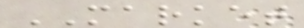MARKET
